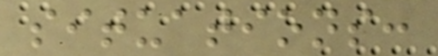situations:
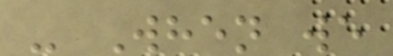- When we
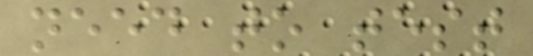need to test
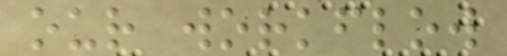our workflow
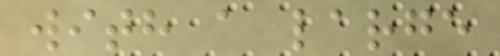with a large
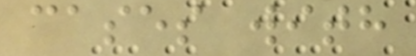cases with
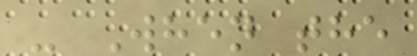- When the
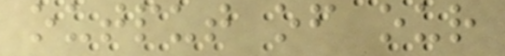output of our
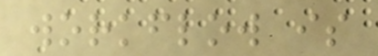workflow is
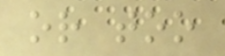or too
